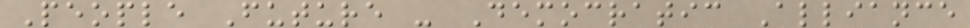People Future - Democratic Alliance
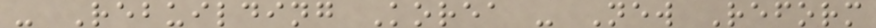- Rebuilding Korea - New Reform
